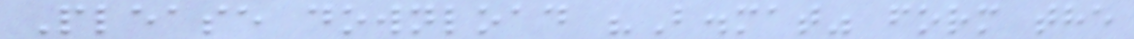Please download "B.mat" form the
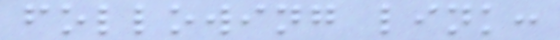following link:
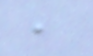,
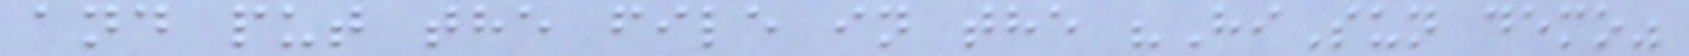and put the file in the "HiSun demo"
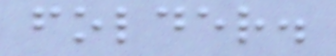folder.
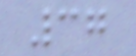37
